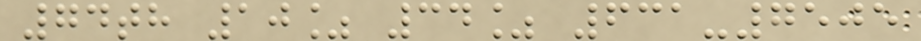74th 10% 34% 631-7505
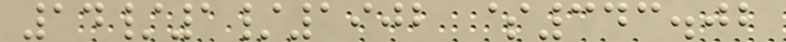14/1/1902 $343.02
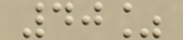40%
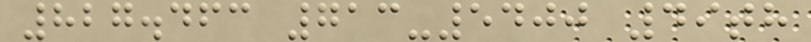827.463 713-5400 49th
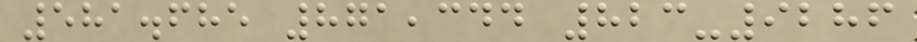581.685 871,344 823-9286
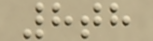8th
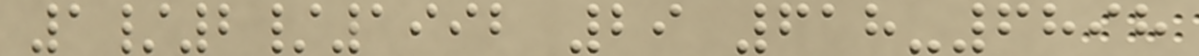1/2/1992 29 618-6898
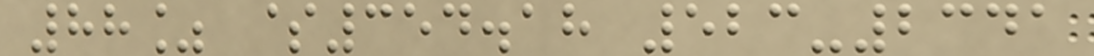88% $354.18 523-2341
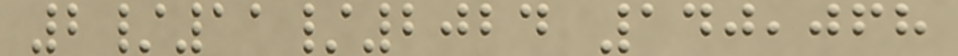2/11/2024 140,068
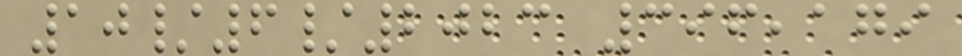10/6/2023 396,179
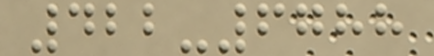422-6788
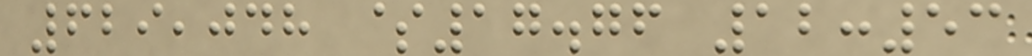629,048 $17.76 12:53
